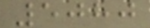5080
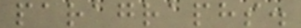paragraphs.
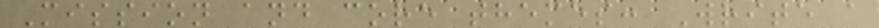Mission and core themes: Write a
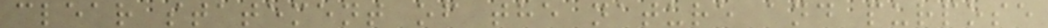clear statement of the nature and purpose
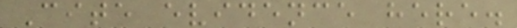Cite evidence here.
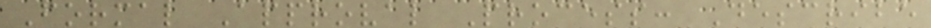Formal Approval Process: Describe
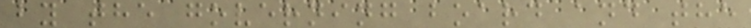by the governing board and the
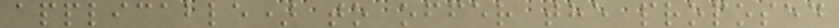applicable) to offer the proposed
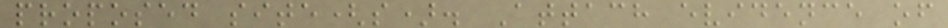proposed site(s). Attach evidence of
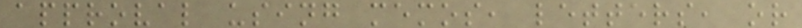approval using memos, letters, or
